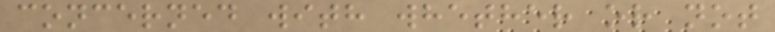concerned with whether or not
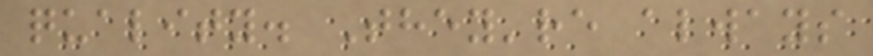quality. They're always
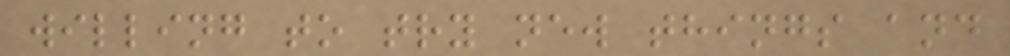willing to try new things and
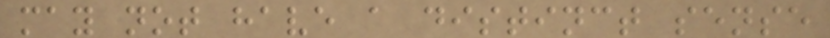may not have a distinct sense
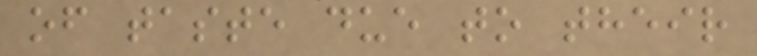of taste due to their
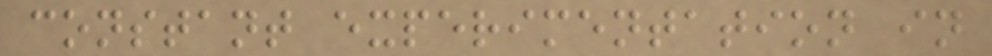constant experimentation in
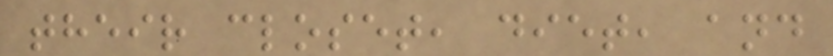their closet, diet, and
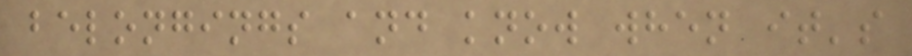belongings and know when it's
